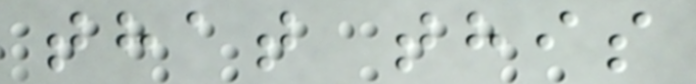that this
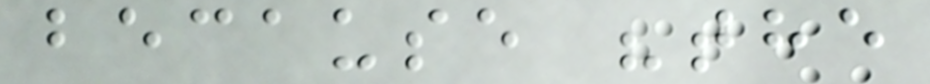because "the
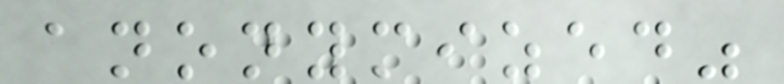anonymized"
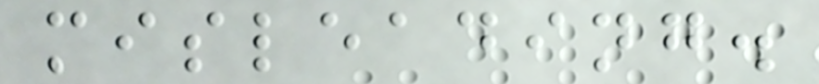misleading.
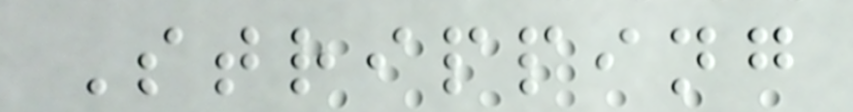Stripping
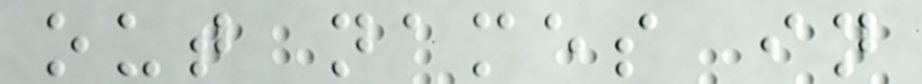out names in
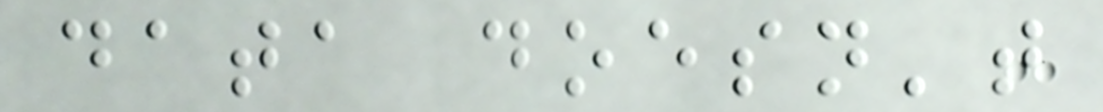data doesn't
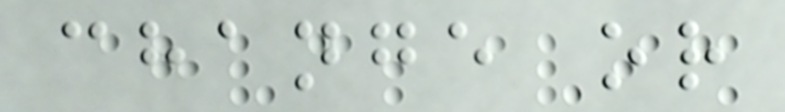change or
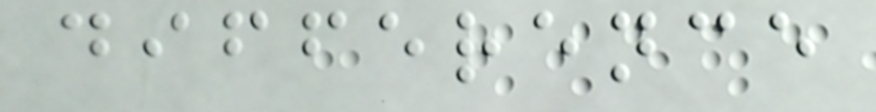difference
